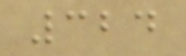324
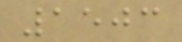1503
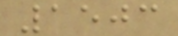1503
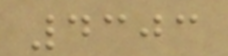4303
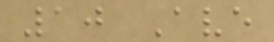10 Ave
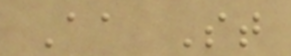Aa St
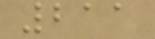211
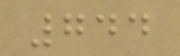744
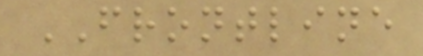FRONTLINE
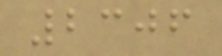2306
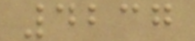4237
